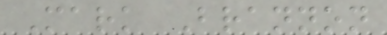Mark Brannon
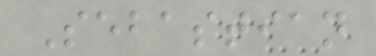Sebastian
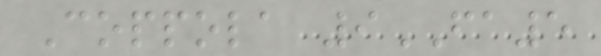Coppola 9FA5
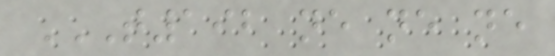T192 NE NE NE
